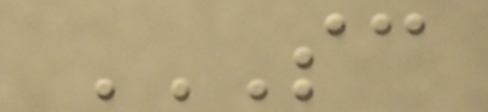SC
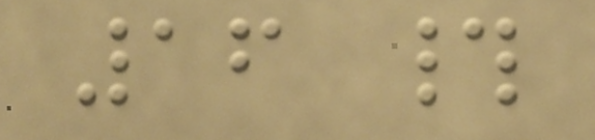16 #
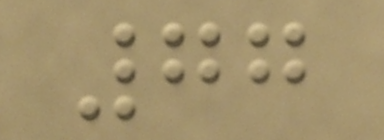77
